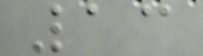13
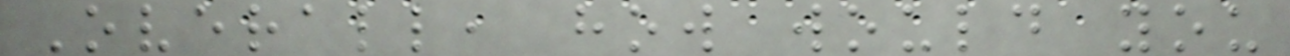Overall, how would you
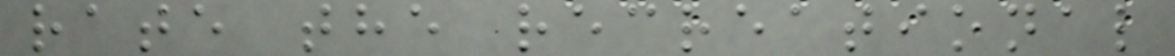rate the recreational
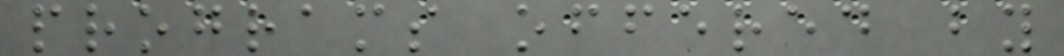programs offered by
